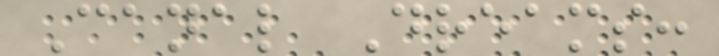Canal Dreams:
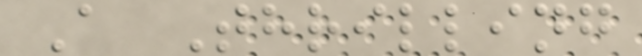A Thrilling
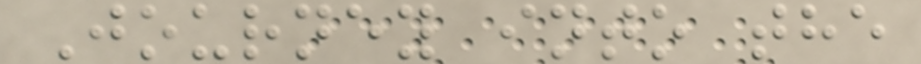Journey into the
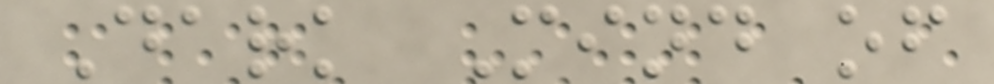Dark Mind of
